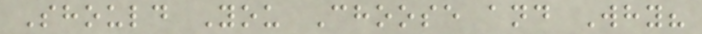Should You Choose and Why?
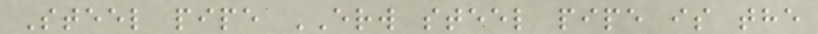Steel pipe ERW steel pipe is the
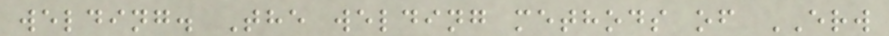welding. The welding methods of ERW
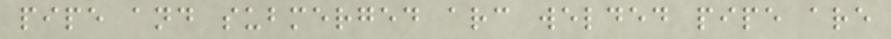pipe and submerged arc welded pipe are
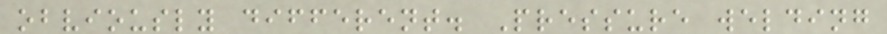obviously different. Pressure welding
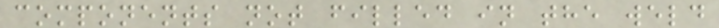components not filled in the weld
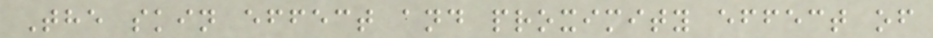The skin effect and proximity effect of
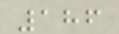186
